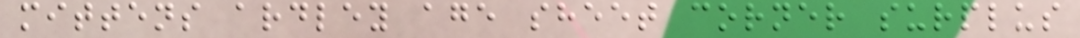mittens ardley age sheet corner surplus
